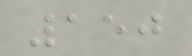150
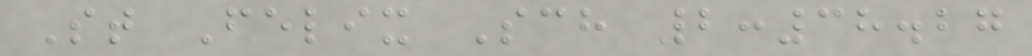St Felix Sch 2:38.27
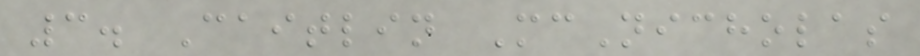3. Caitlin McNicholas
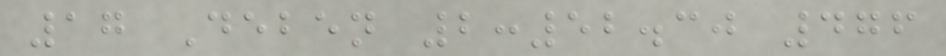17 Deben 2:52.30 476
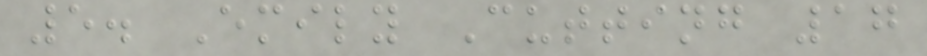5. Emily Cutting 17
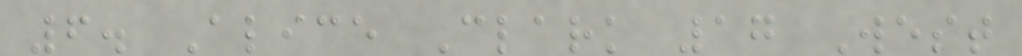6. Alice Clark 17 West
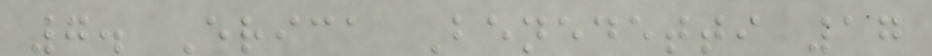7. Erica Benedetti 17
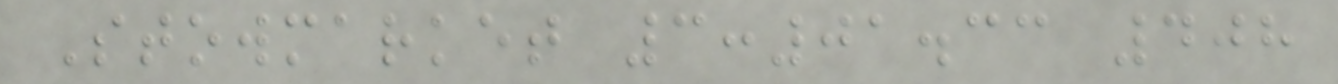Stowmarket 3:01.33 408
